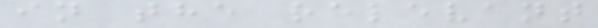in the relevant
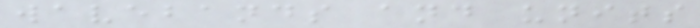wavebands and units
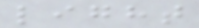light
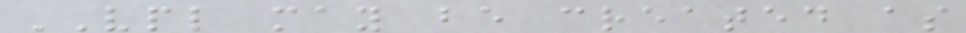VPL may be created as
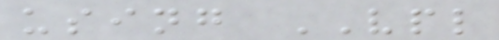using VPL
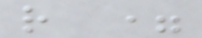r =
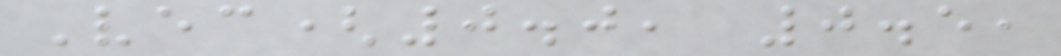Vec(0.0, 0.5,
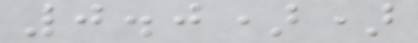0.0))
